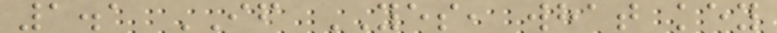1.1 IF YES, what key
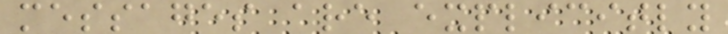messages are explicitly
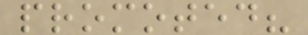promoted?
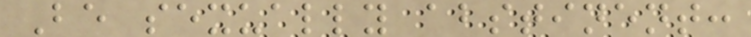Be sexually abstinent:
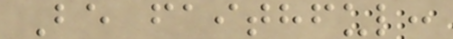Be faithful:
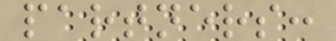partners:
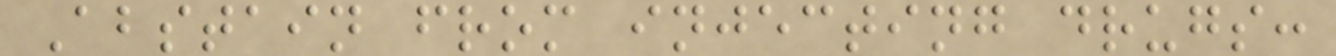Abstain from injecting drugs:
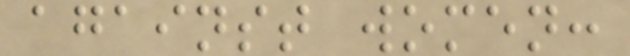against women:
